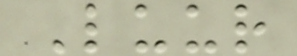Luur
